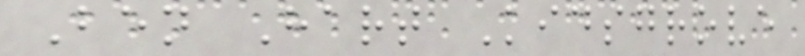Ben Hart Kidsgrove
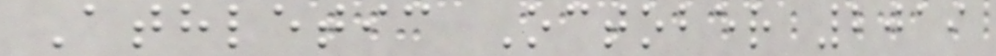Athletic October 2019
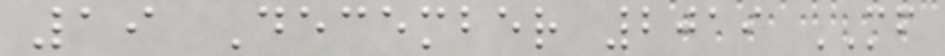19 December 2019 MF
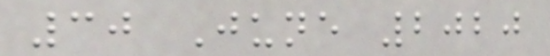30 June 2020
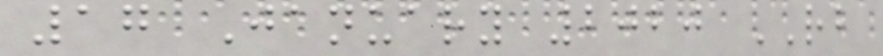17 January 2020 RB
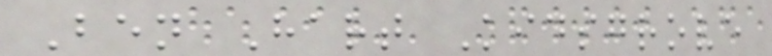Ben Hart Kidsgrove
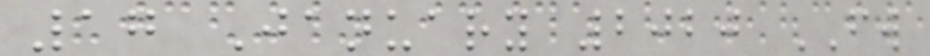17 January 2020 FW
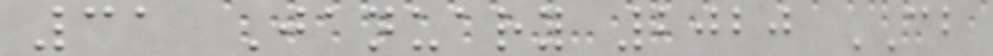31 January 2020 CB
